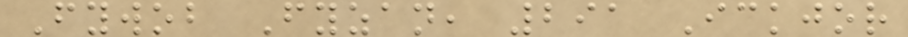Fywob Fyzan, 291 Ickjor
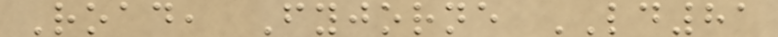Road, Fyjorne LD81
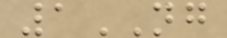1NG
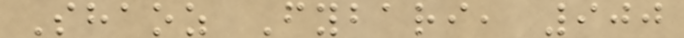Shaoz Fybari, 900
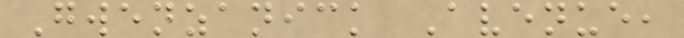Gwenzanick Avenue,
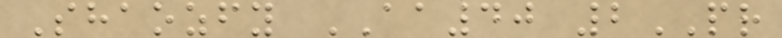Shaozfy AA40 2PR
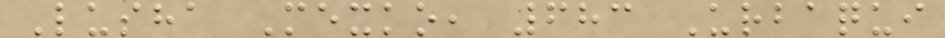Lusha Mexko, 683 Urbaqui
